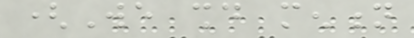(We should mention
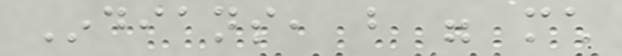Indians, but were much
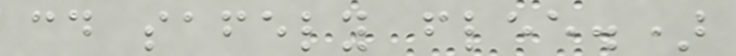could safely flee.)
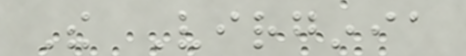The Virginia
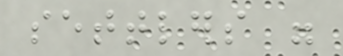settlers were
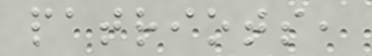patriots,
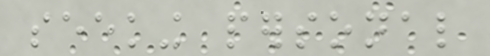seeking personal
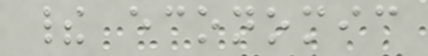their economic
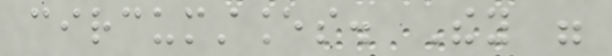circumstances. They were
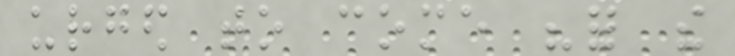urged to come "for the
